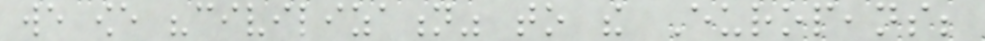we owe "civilization" to the Europeans;
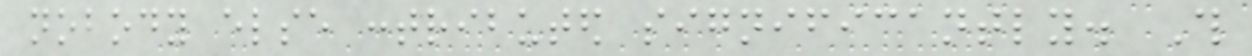nobody else contributed significantly. This
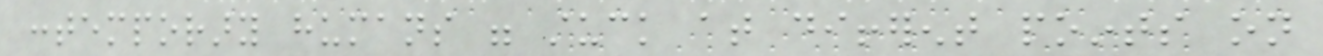contemporary humans were stuck at different points on
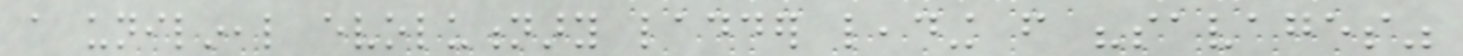a unilineal evolutionary ladder leading from "savages"
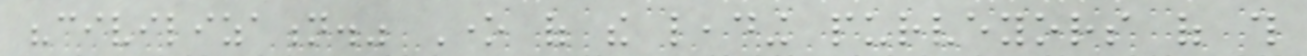"civilization." One of the leading purveyors of this
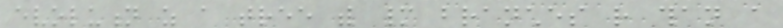evolution as a tree with many branches rather than a
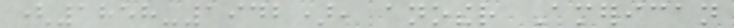(1858-1942), another American
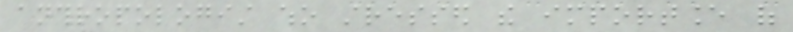anthropologist who stressed the importance of
